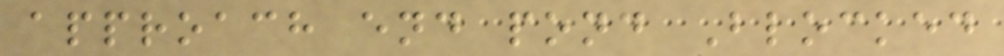approach end pond Blocked
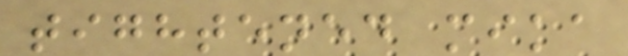tightened mika
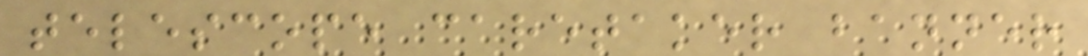telescope caretaker banner
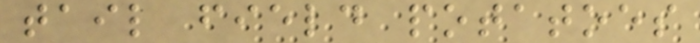tail field potatoes
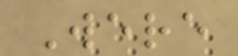Were
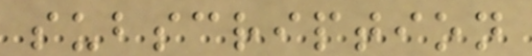subscription
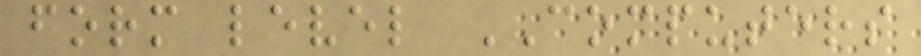form level COMPUTERS
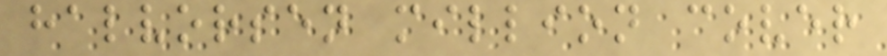halvorsen million cover
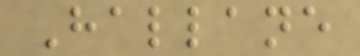Hallane
